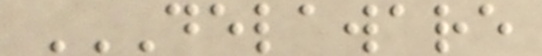DELAWARE
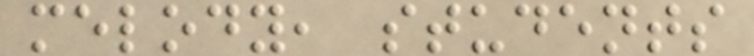melody, students
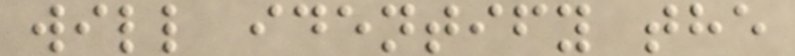will identify the
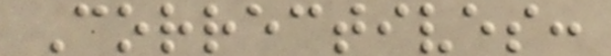Correctives:
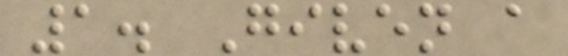1. Given a
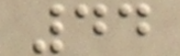44
